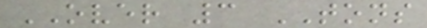OVER 3 TONS
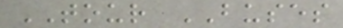TOUR BUSES
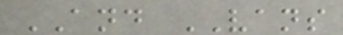AND VANS
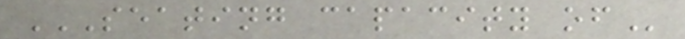SEATING CAPACITY OF
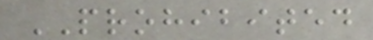PROHIBITED
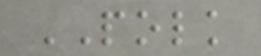POLK
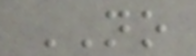NO
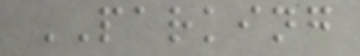PARKING
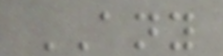ANY
